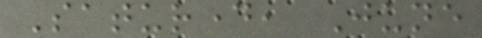Saturday, June
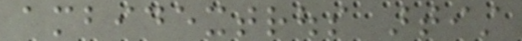ambidextrous artist
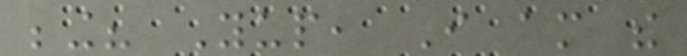being? Yup, I am the
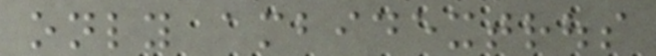only ambidextrous
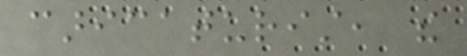caricaturist, the
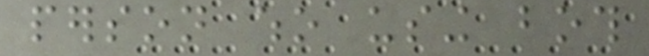person who using both
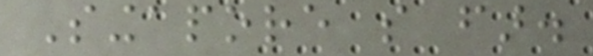Singapore so far.
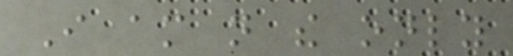I am not the only
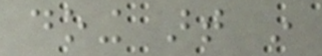doing art in
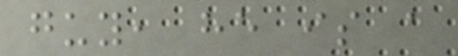guy, he is a
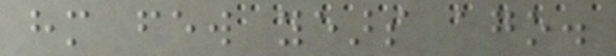him few years ago.
